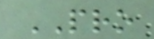PRO
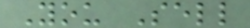You Sell
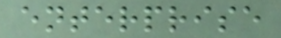enterprise
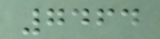7464
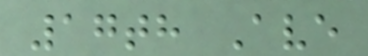17th Ave
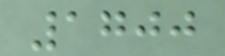1700
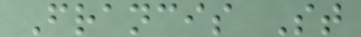Francis St
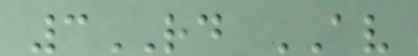3RD AV
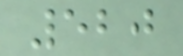520
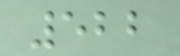522
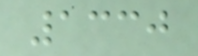1330
